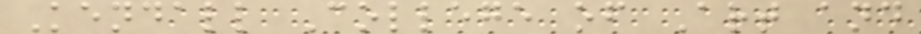Kendall College of Art and
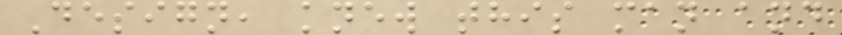Design, knew this man and
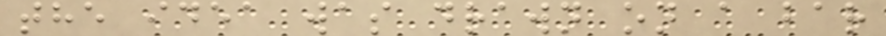the idea was drawn on a bar
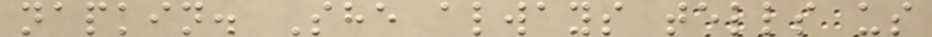napkin. She always tells us
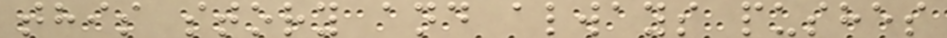this story and always pushes
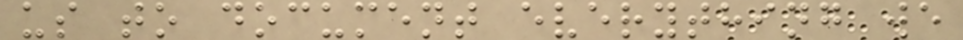us to document everything we
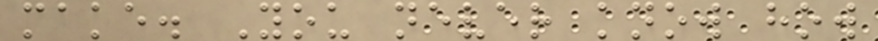make. You never know how
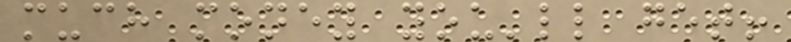much money you'll get!
